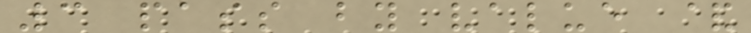3 pass by value &
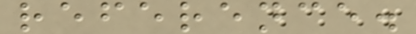reference.
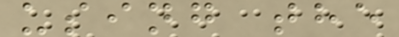using the
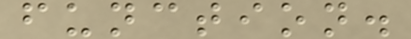function.
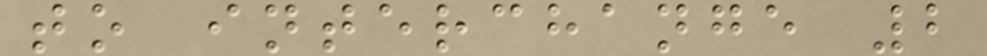to interchange 2
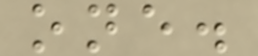one.
